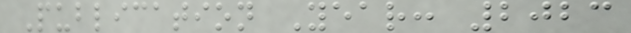Publication Year: 2023
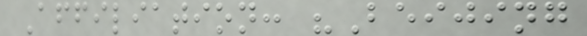Affiliation: "Beijing
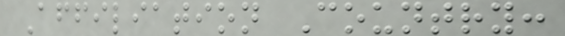Affiliation Country:
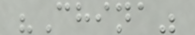"China"
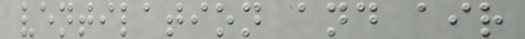ventilation and air
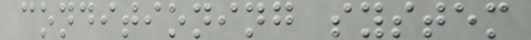conditioning system
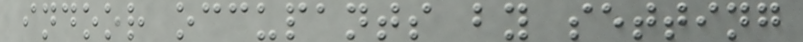indoor occupants by setting
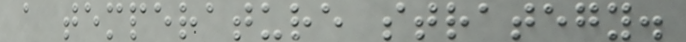a temperature strategy.
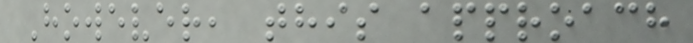However, this approach
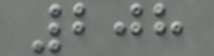208
